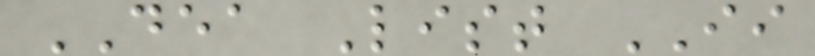DEA List II
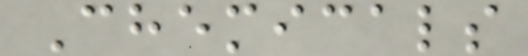Chemicals
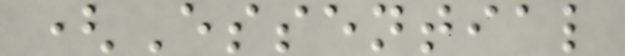(Essential
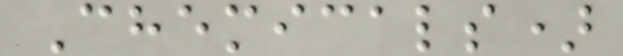Chemicals)
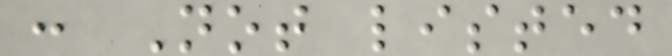: Not listed
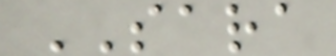SARA
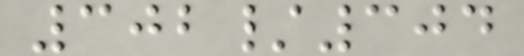302/304
